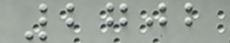2702
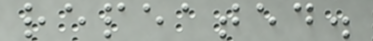repeated.
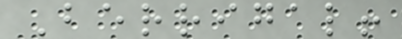Berrigal!
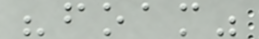"foam"
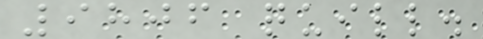9806 quill.
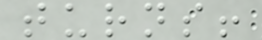turns!
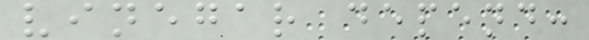vinegar depend:
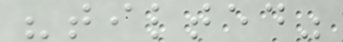"tilted"
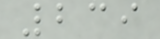239
